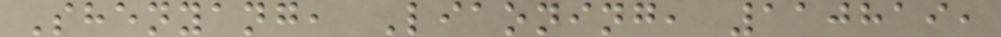Shenyang, Liaoning, 110819,
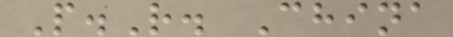P.R. China
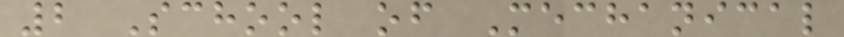2 School of Mechanical
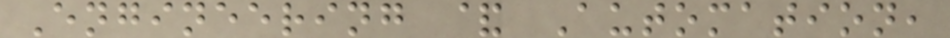Engineering & Automation,
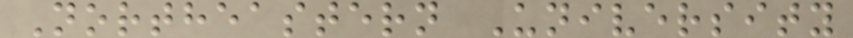Northeastern University
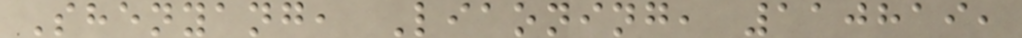Shenyang, Liaoning, 110819,
